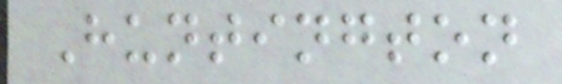Huntington
